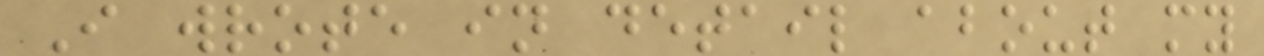I wrote in detail about my
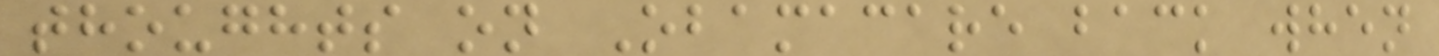thoughts on Obamacare back when
